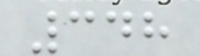348
